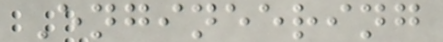Engineering
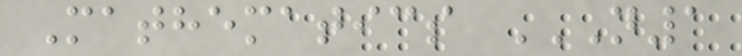Mathematics N1
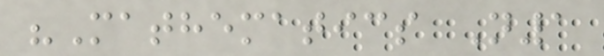"Mathematics N1
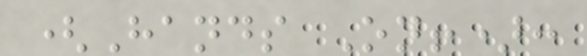(Hands On!):
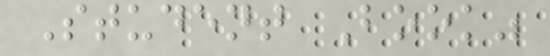Student Book"
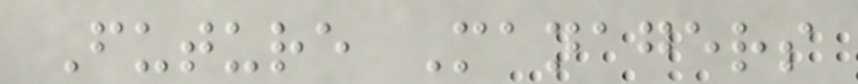Future Managers
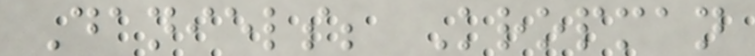Daniels; Kropman
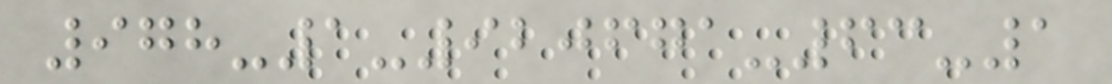978-1-920671-63-1
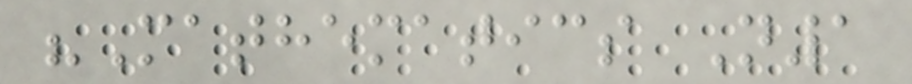"Mathematics N1
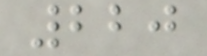220
